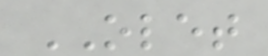OLET
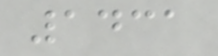1431
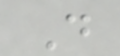D
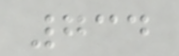734
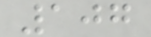107
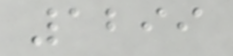1299
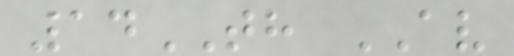14TH AV
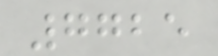7725
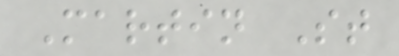Martin St
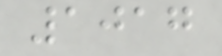1017
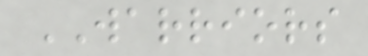WARRIORS
